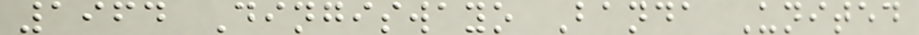1964 Dingiswayo Banda United
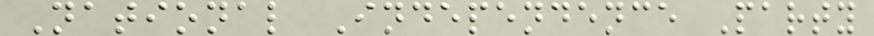National Independence Party
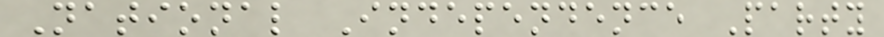National Independence Party
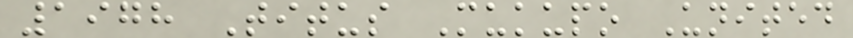1978 Titus Mukupo United
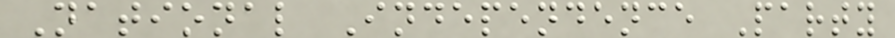National Independence Party
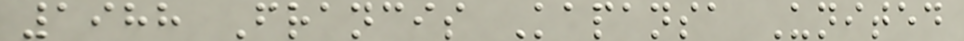1988 Francis Kapansa United
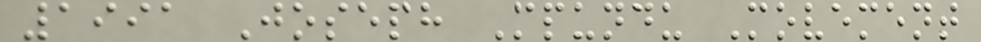1991 Joseph Mpundu Movement
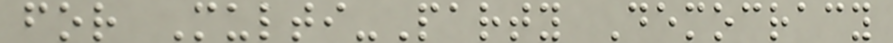for Multi-Party Democracy
